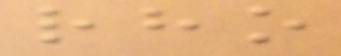rho
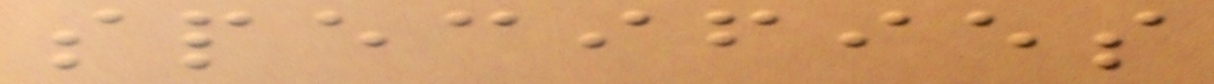specifies
